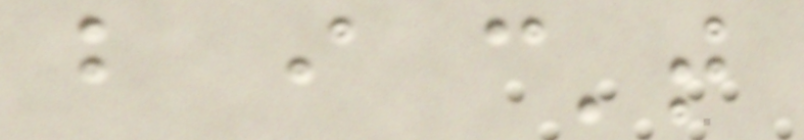but i can't
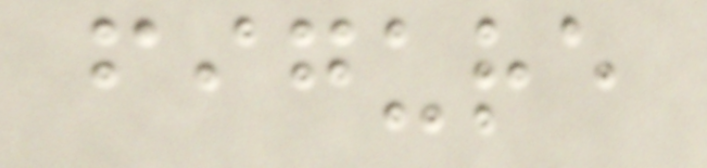figure
